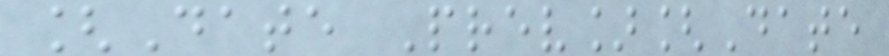[Date Prev][Date
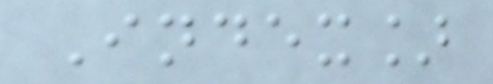Index]
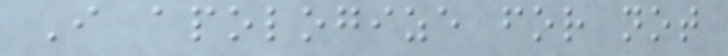I apologize for not
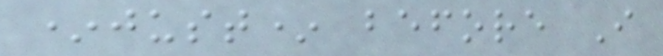*just* before I
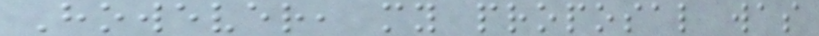However, my proposal was
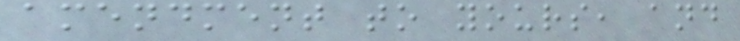amendment to yours, and
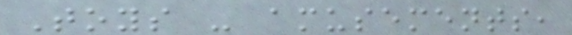Toys - amusements,
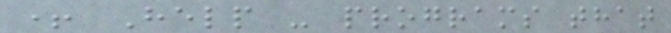+ Help - programs that
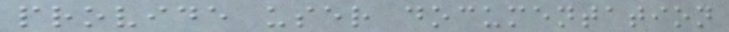provide user documentation
